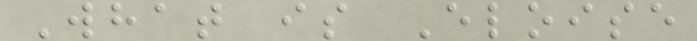What is Eloise
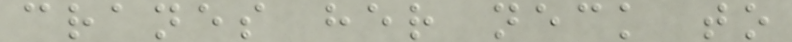cranes her neck to
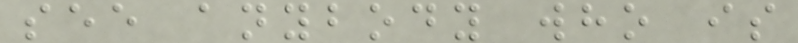see anybody who is
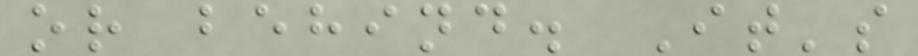or behind. It's
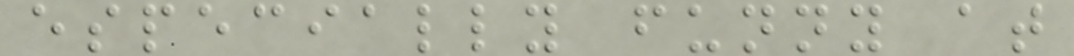especially funny at
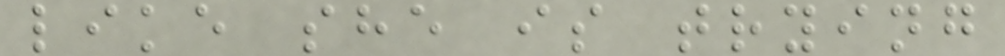like she is trying
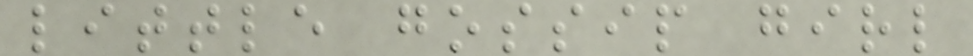little gossip girl
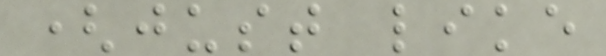(just like
